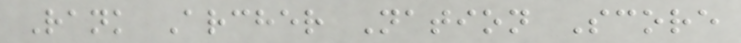Rank Archer Nation Score
